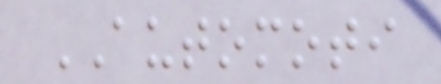AUTOMOTI
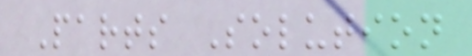Parts Solution
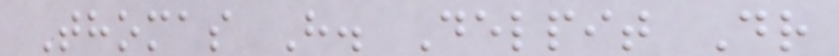Thomas H. Delpit Dr
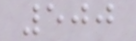500
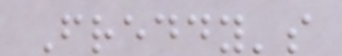Freddy's
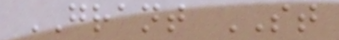GRANT ST
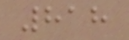818
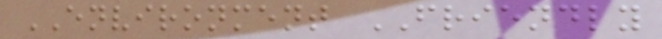ENVIRONMENT FRIENDLY
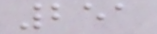251
